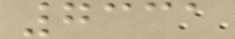7331
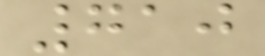710
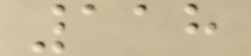118
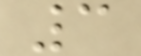3
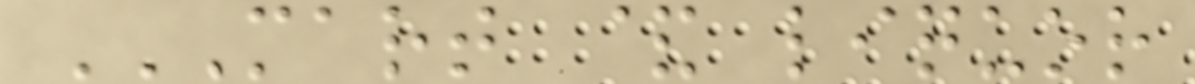MART & LIQUOR
